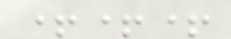+++
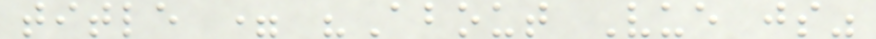title = "About Vue js"
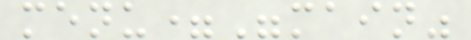menu="main"
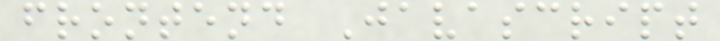frontend Javascript
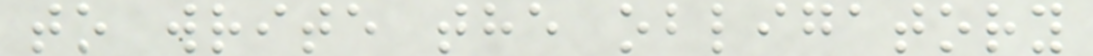to write the obligatory
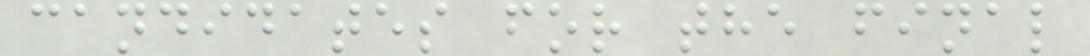candidates for the final
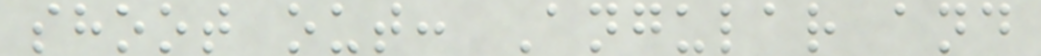shoot out: Angular and
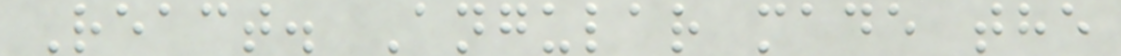React. Angular made the
